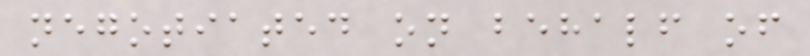negotiated on behalf of
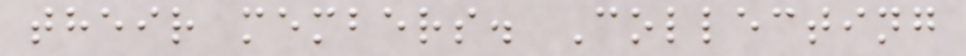their members. Collecting
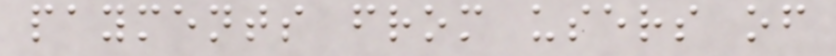payments from users of
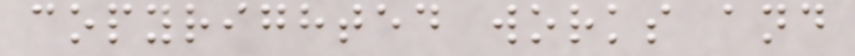copyrighted works and
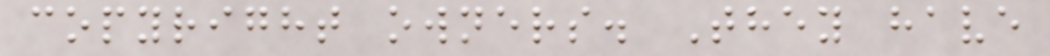copyright owners. They have
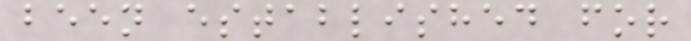been established for
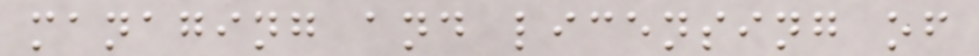managing and licensing of
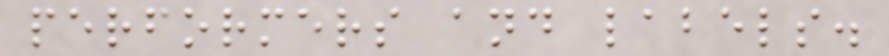performers and labels.
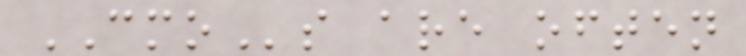CMOs are often
